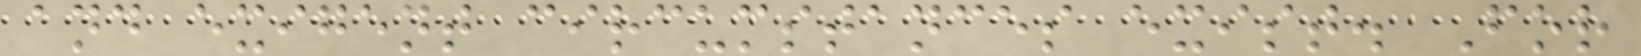and exigent circumstances exist. For
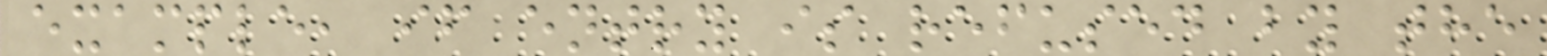example, if entry is refused by the
